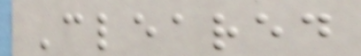Cleared
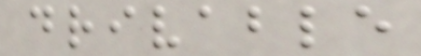drivable
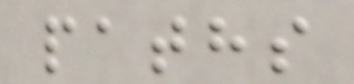paths
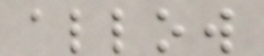allow
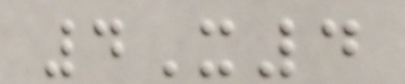4X4
